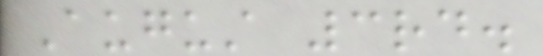August 3rd.
